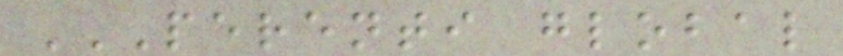PERENTI GLOBAL
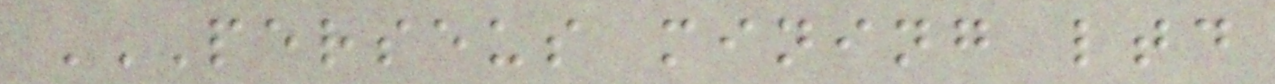PERSEUS MINING LTD
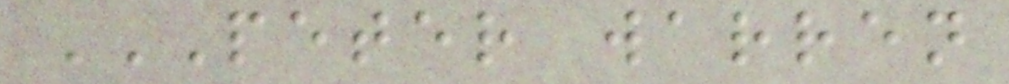PETER WARREN
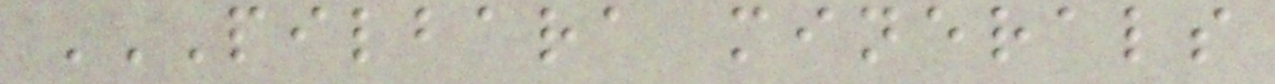PILBARA MINERALS
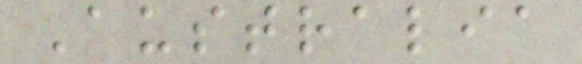Australia
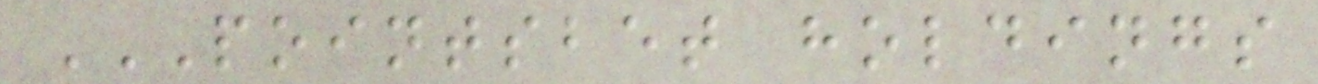POINTSBET HOLDINGS
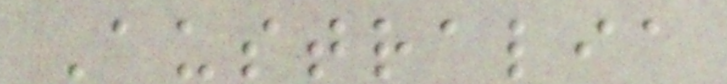Australia
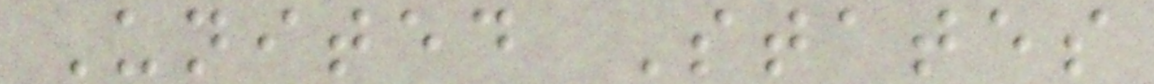United States
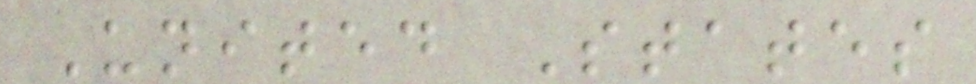United States
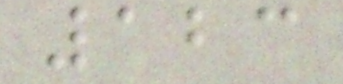123
